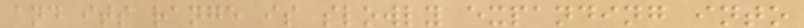and its range is slowly expanding into
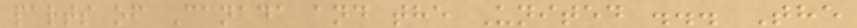parts of Canada and the United ... The
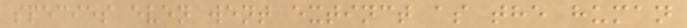species even went extinct as the human
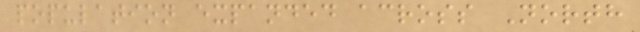population expanded across North
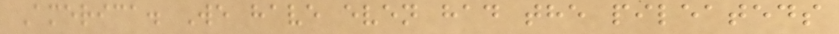America. We have even had the pileateds
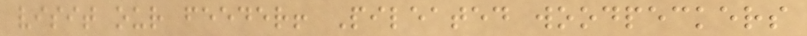visit our feeder! Pileated woodpeckers
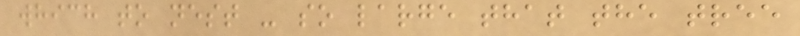which to nest - so large that the tree
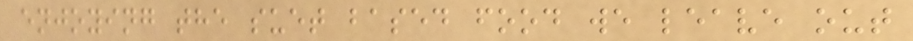enjoying the suet based food we leave out
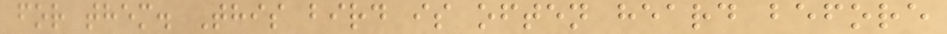for them. This bird is often heard before
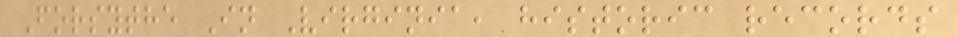Forsythe In Virginia, historic records
